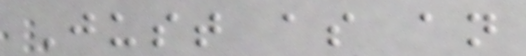Just as an
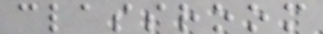classroom
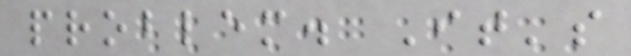problem. It's
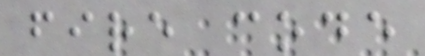fire code
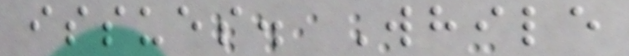issues. While
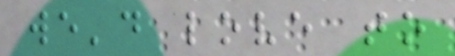we'd love to
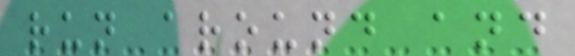run around and
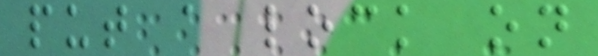put a lock on
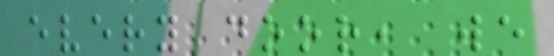every door, we
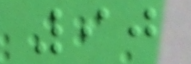90
